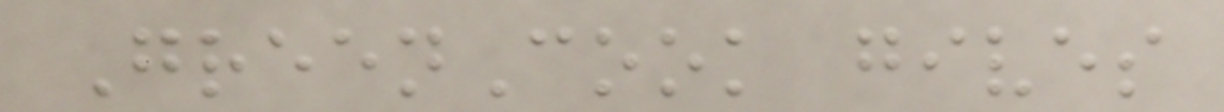GreenCook gives
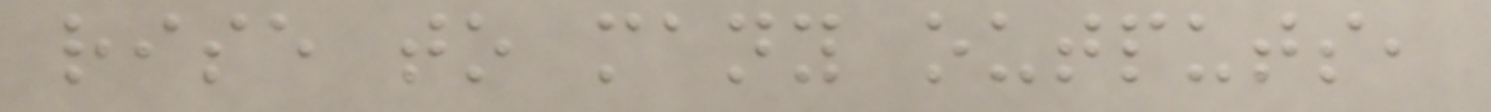rise to many outputs,
